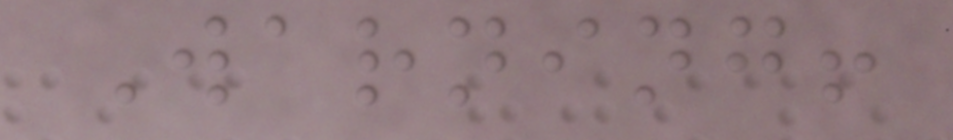Warning!
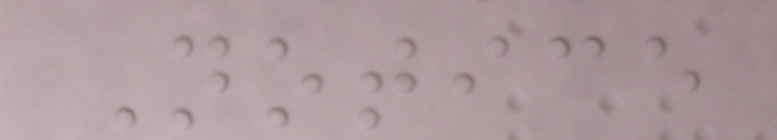Notice
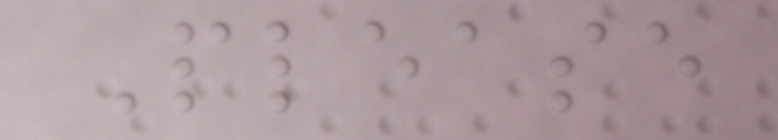Please
